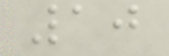10
